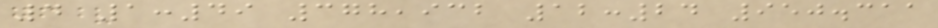4 1:49 378,932 12:24 950.311
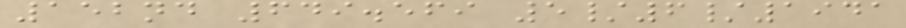152nd 649.569 5/6/1941
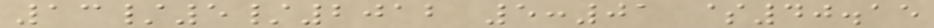13/5/2012 5:01 $40.15
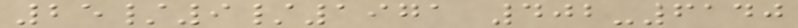25/9/1971 402-6140
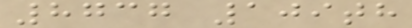8737 109th
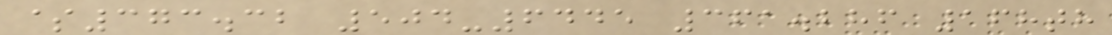$373.32 504-6445 361.286 168th
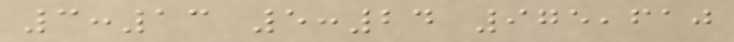3:13 5:24 975,610
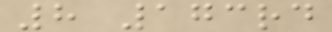8 173rd
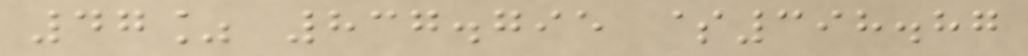47% 837.795 $398.87
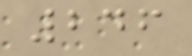246
